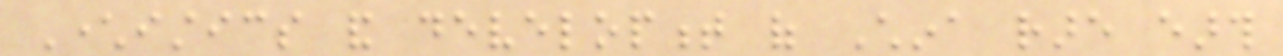Characteristics and development of China rare earth
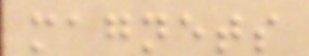magnets
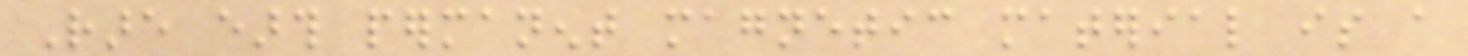Rare earth permanent magnetic material is a
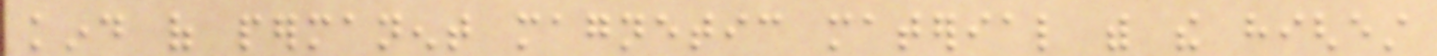kind of permanent magnetic material with the highest
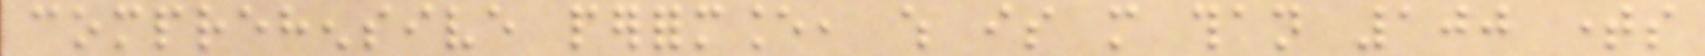comprehensive performance, which is more than 100 times
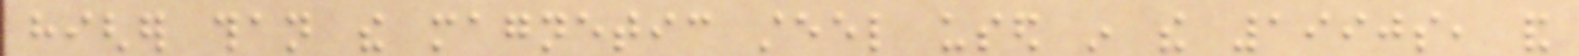higher than the magnetic steel used in the 1990s, and
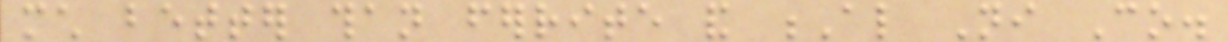much better than ferrite and Al Ni Co.
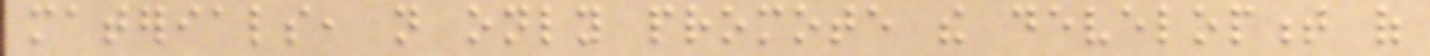materials, not only promote the development of
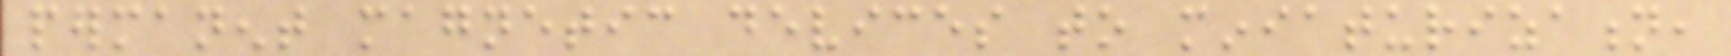permanent magnetic devices to miniaturization,
